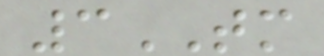3TM
